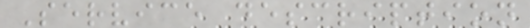Service description
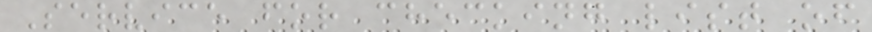Service for checking list of
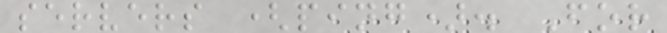servers (ping). For
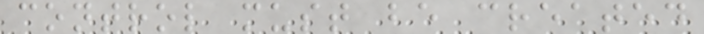control must be created
